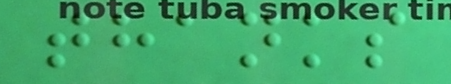thanks
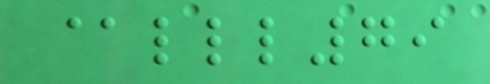@lll79
